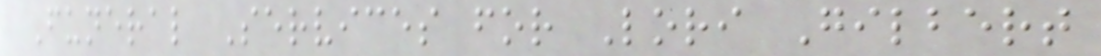Funeral Services for Lori Gilbert
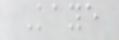Kaye
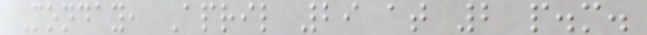Monday, April 29 at 2 p.m.
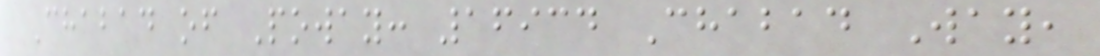Chabad of Poway: 16934 Chabad Way,
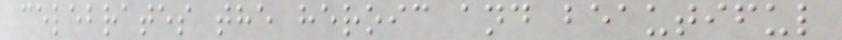celebrates the heroic and beautiful
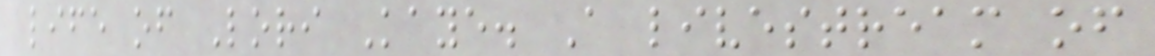life of Lori Kaye. A livestream of
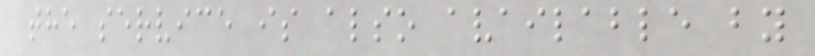the service is also available by
